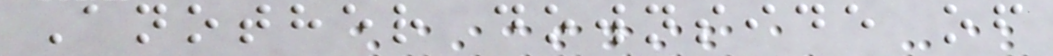Another downside of
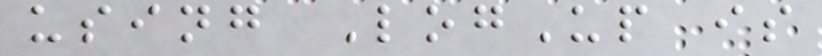using LogUp is
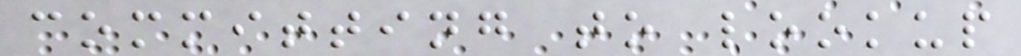committing to lookup
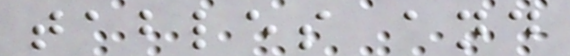tables and
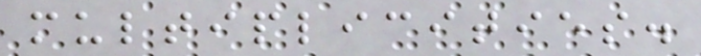multiplicities.
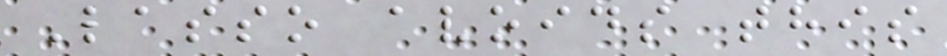Lasso avoids this
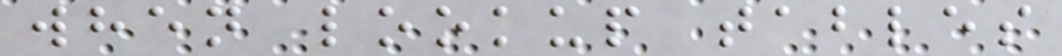when lookup tables
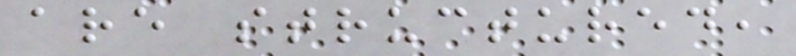are structured,
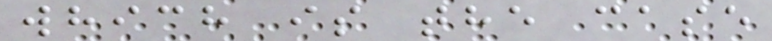which is the case
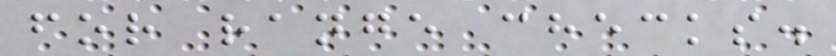for range checks.
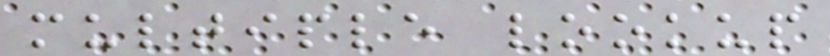multiple lookup
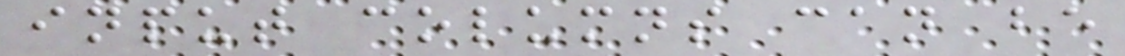input columns can be
